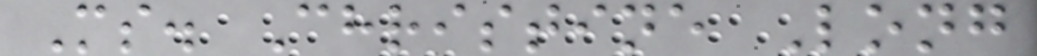Ms. Christine Long
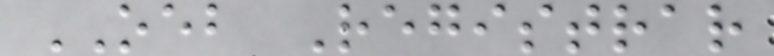OEB Registrar
